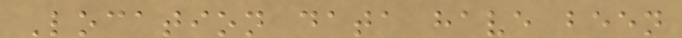Location data have been
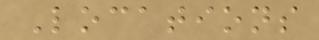Locations
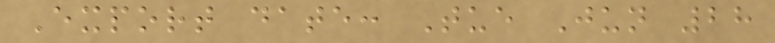Export date: Tue Jun 28
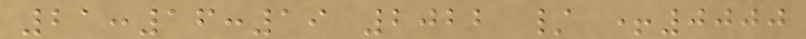21:16:19 2022 / +0000
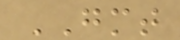GMT
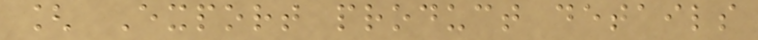[ Export product details
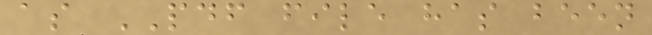as PDF file has been
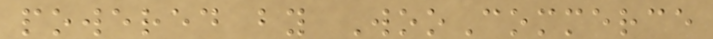powered by WooCommerce
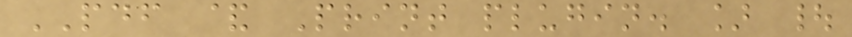PDF & Print plugin. ] |
